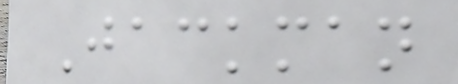Jackman
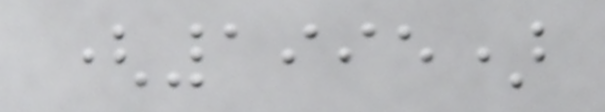(1995)
